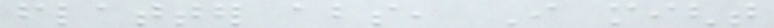flatter abs, I might
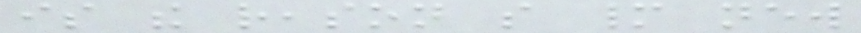is the reason so many new
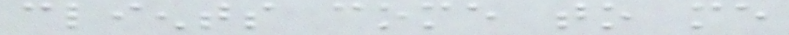clients come to me
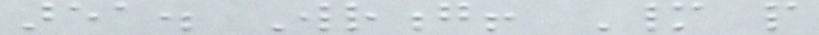area. Wrong! Many people
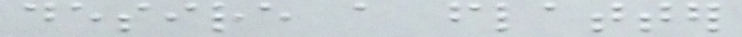desire a flatter
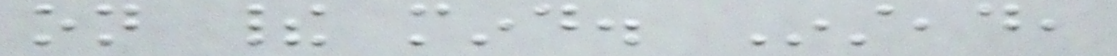on their mind. Instead,
